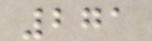271
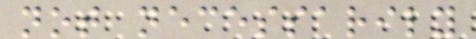not necessarily
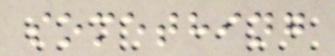something
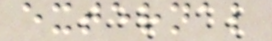external
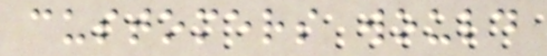customers would
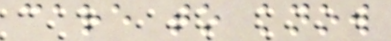care to know
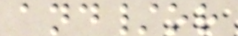and/or
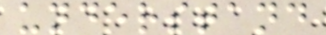understand
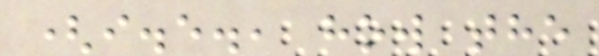(i.e., how the
